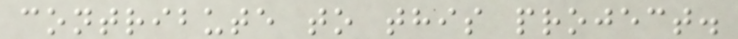contribute to this project.
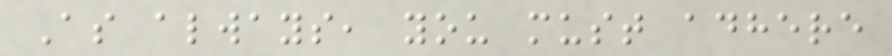As always, you must adhere
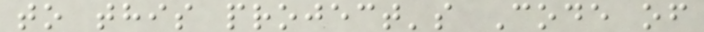to this project's Code of
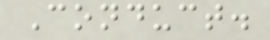Conduct.
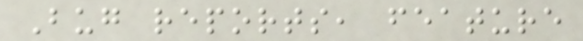Bug reports, feature
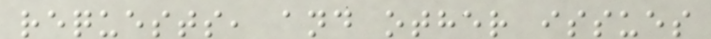requests, and other issues
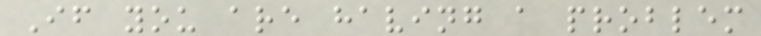If you are having a problem
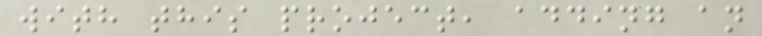with this project, adding an
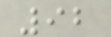92
